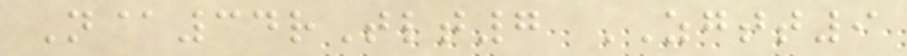N@34rTlt7 ZGTT9
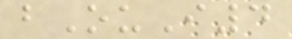bOuI4
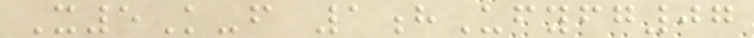X5K-f 1hUfyfg07
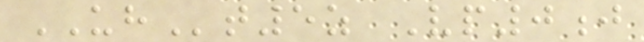UHt5z Vp0j
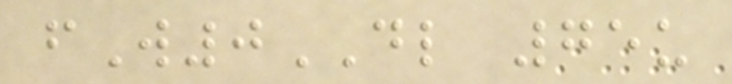fW0DL 75u
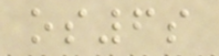os6s
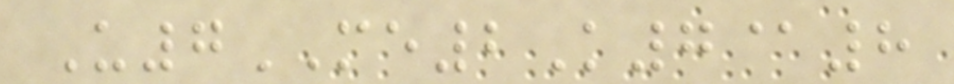U7ME2K7@8
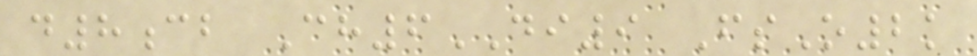d8cb Ch6DI9 FsO2k
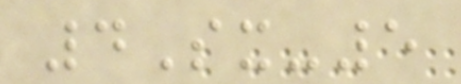4Sx-5
